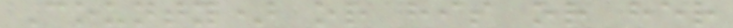County) or his or her
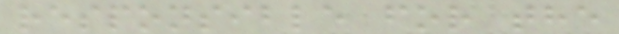responsible for the
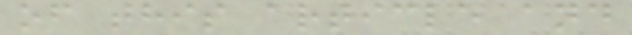of this article and
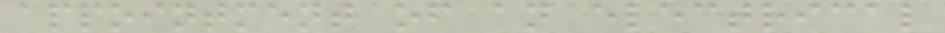appointment of an electrical
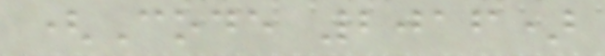(Code 2016)
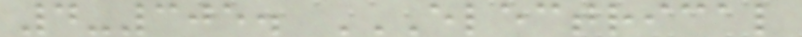4-305. ELECTRICAL
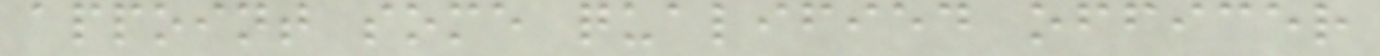appoint some qualified officer
